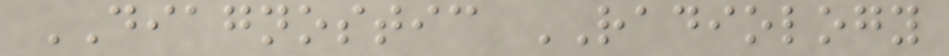DIAGNOSTIC RADIOLOGY
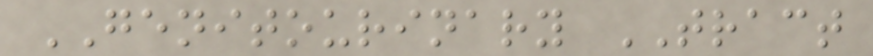GENITOURINARY TRACT
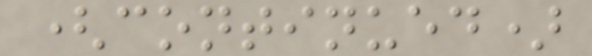(continued)
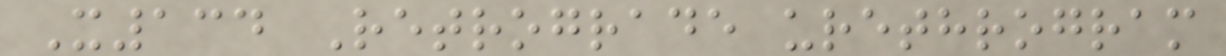X134 Retrograde urethrogram
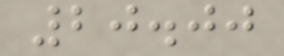20.00
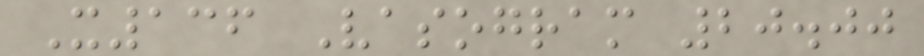X136 Vasogram 20.00
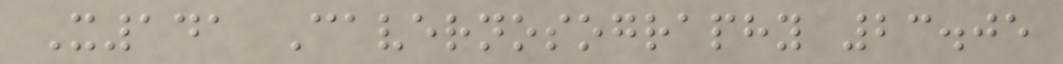X141 Cavernosography 23.05
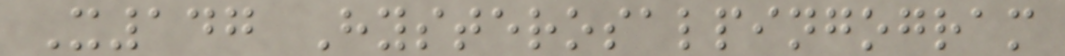X147 Hysterosalpingogram
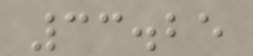33.25
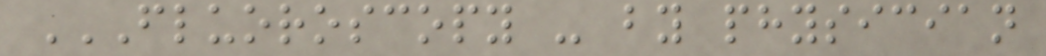FLUOROSCOPY - BY PHYSICIAN
